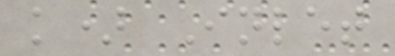k) Inlet
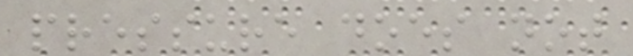pressure does not
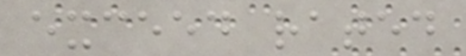exceed rated
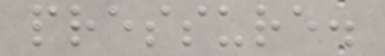pressure.
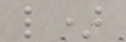l)
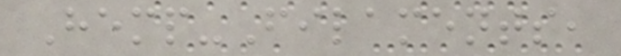Hemp-Filaments,
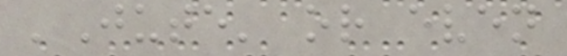'Jute' or even
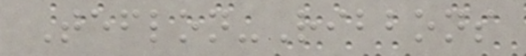Teflon-Ribbons
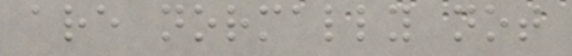are normally not
